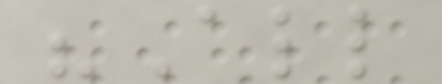"All
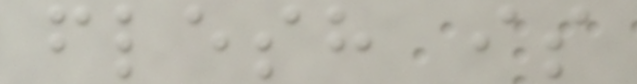flesh is
